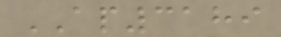AP3189
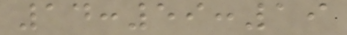14:59:19
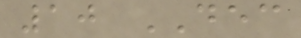10 DEC
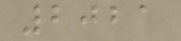2021
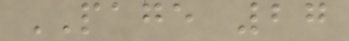PAGE 27
